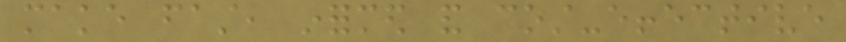make fast, informed and cost-effective
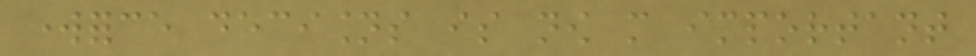workforce decisions is now more important
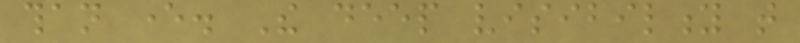than ever. The deep visibility that
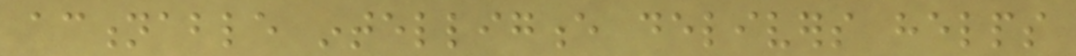actionable intelligence delivers helps
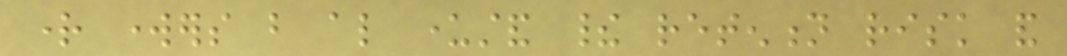right workers but also understand their retention risk and
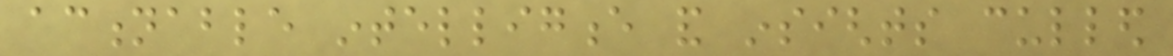actionable intelligence and insights culled
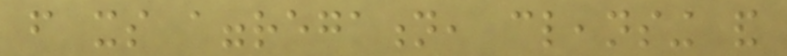from its aggregation, cleansing and
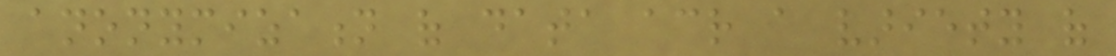anonymization of data across a variety of
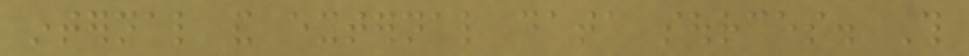internal and external data sources. This
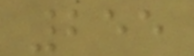255
